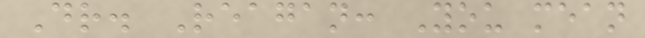Dr. Reagan: You mean
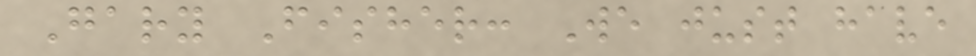Gary Fisher: We just have
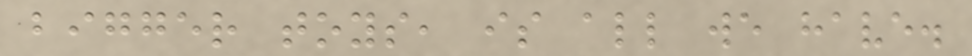bigger toys, is all we have.
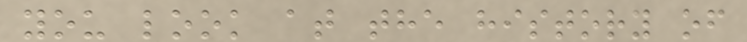you look at the history of
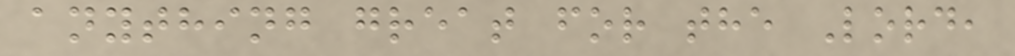anything great for the Lord,
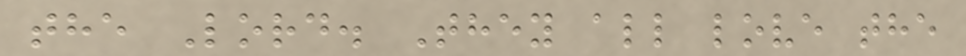the Lord. They all love the
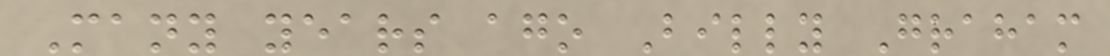Many years ago Billy Graham
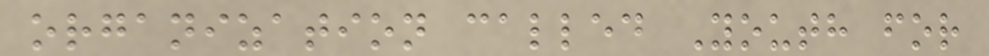organization called Youth for
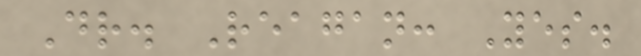Dr. Reagan: Yes.
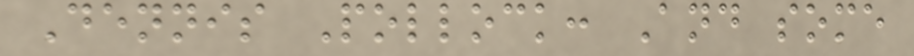Dennis Pollock: And some
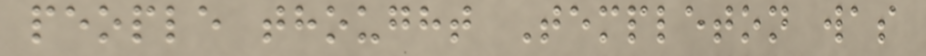people thought Templeton was
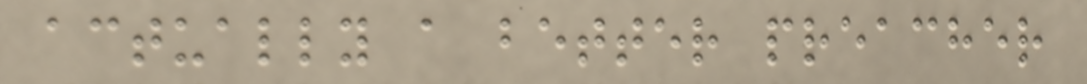actually a better preacher
